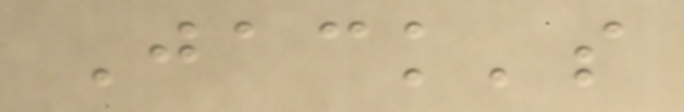Jack's
